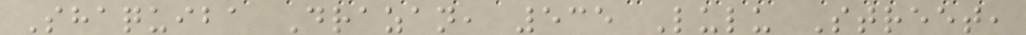Shaquiba Drazan, 535 Lulu Street,
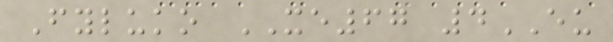Fyluko XE67 4EU
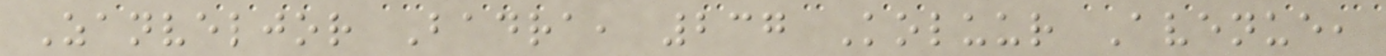Zanveljor Badra, 237 Koluur Avenue,
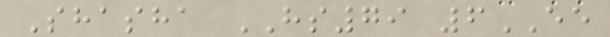Shasha HS79 6EE
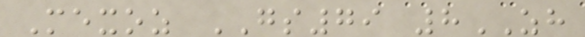Mexoz GS79 8ZH
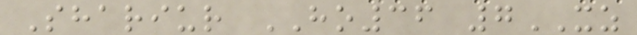Shariur HO36 7XZ
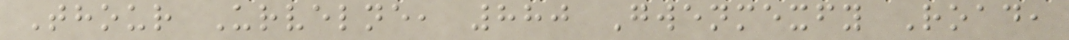Thour Urvelne, 880 Gwenmexfy Road,
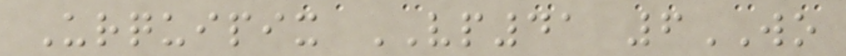Urquipix VP41 6WO
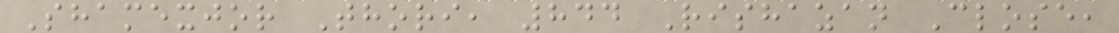Shamexjor Thori, 844 Rishazan Close,
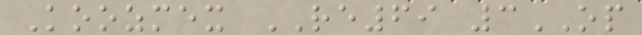Koozmex RE69 3OP
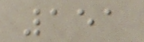151
